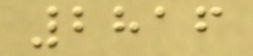2816
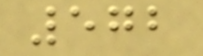572
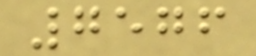7576
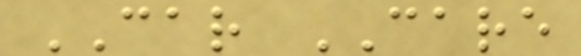CAR CARE
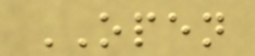OPEN
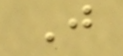J
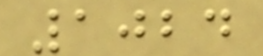1024
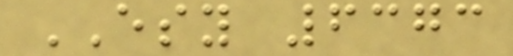ESY 6373
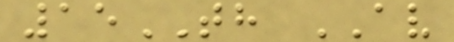15TH AV
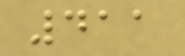411
